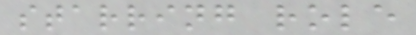starring role
